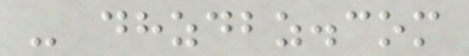- dhzdbz.com
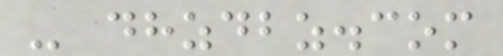- dhzdbz.com
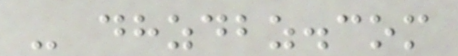- dhzdbz.com
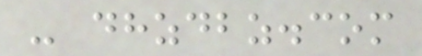- dhzdbz.com
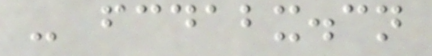- fcdabx.cn
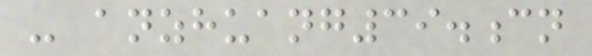- anzhuang39.cn
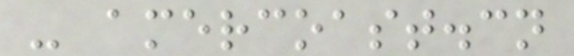- amercoast.cn
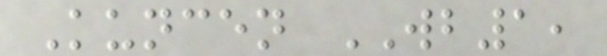Kuncen WB1,
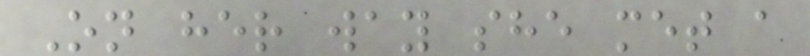On her way she met a
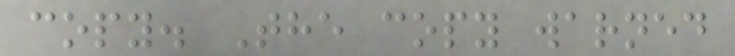copy. The copy warned
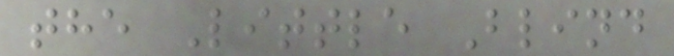the Little Blind
